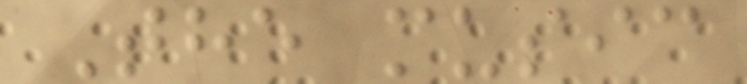The music
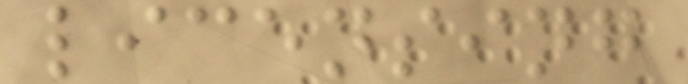licensing
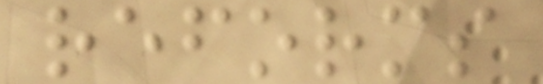reforms
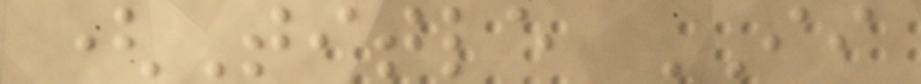(Title II
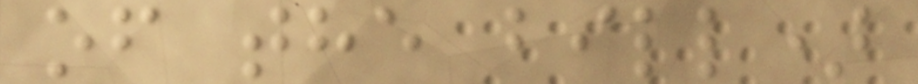of the bill)
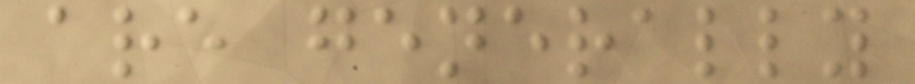are generally
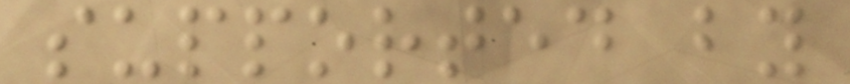supported by
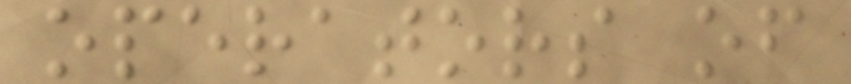operators of
